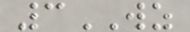3WZ
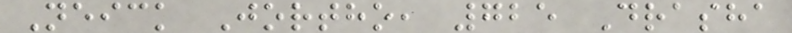Neick Jortho, 725 Drasha
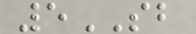5SB
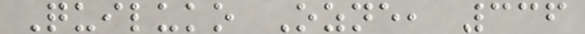Quiluko Ozne, 336
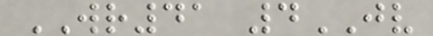WR41 4JV
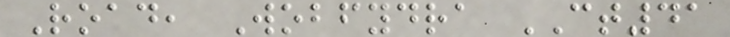Road, Wobfydra CT41
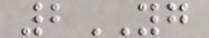2YG
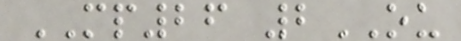MP26 2OU
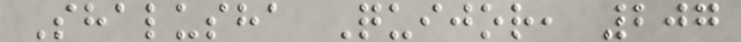Shalusha Quijor, 207
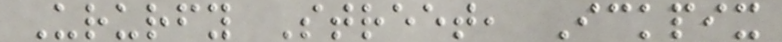Ururfy Street, Ickpix
